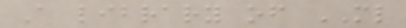A library of ML
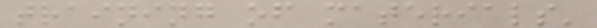training of materials'
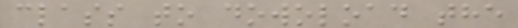class to dowoload the
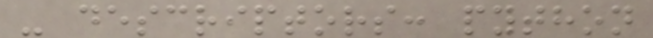- descriptors: python
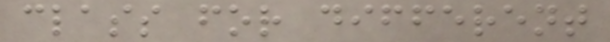class for different
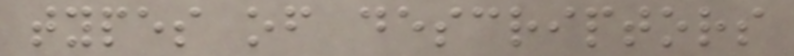types of descriptors
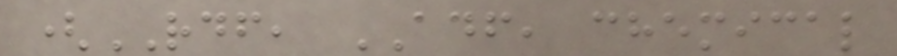(RDF, ADF, chemical
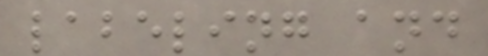labeling and
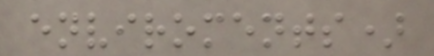enviroments)
